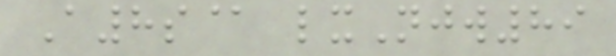A8s@ lxNjw89
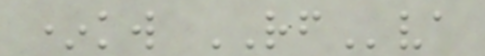*kw RFva
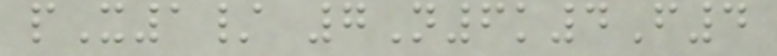pX1/ 7N6k4F4
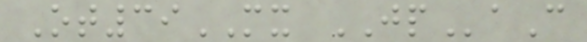Ot39MX JPaC
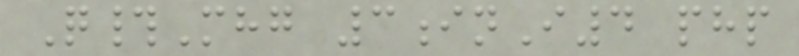Q#Mhg 3inI4 php
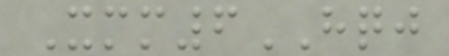Xmm6HQJ
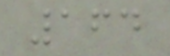164
